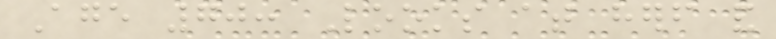Age 70: Looks at herself and
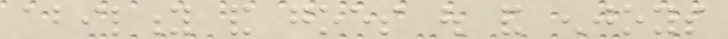ability and goes out and enjoys
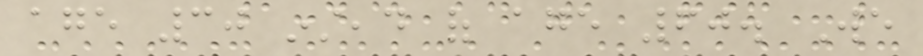age 30 instead of age 60. We
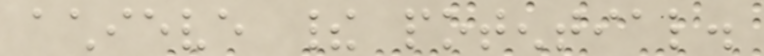achieve their potential.
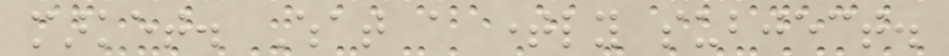market. What a timely subject.
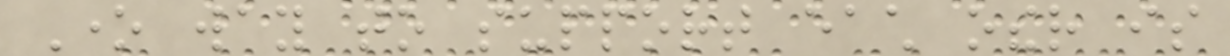One way to support each other is
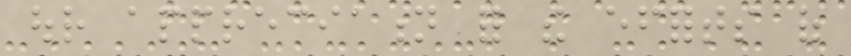our appreciation for the efforts of
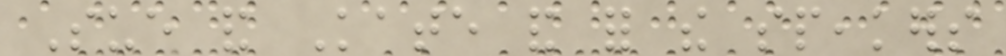Sue and Kate and for the speakers
